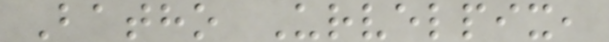Batho Urvelpix,
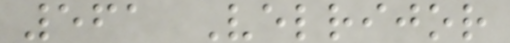561 Velrijor
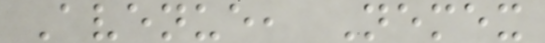Avenue, Nemex
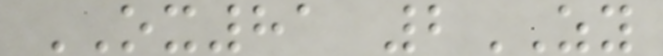OX81 2ZY
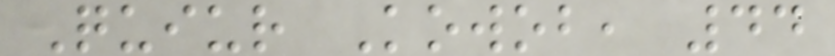Quiur Kowob, 44
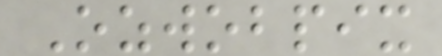Ozwobpix
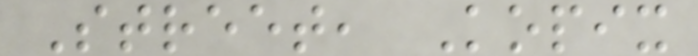Street, Kopix
